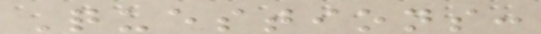Questions:
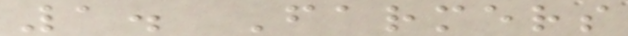1. Farmers
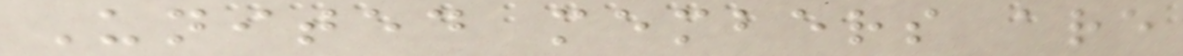United members are
